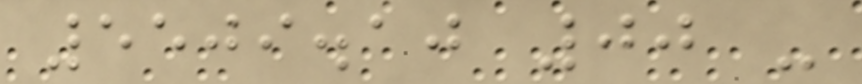5509.10 00 -
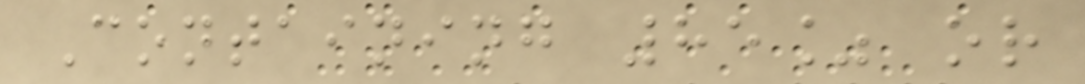Containing 85% or
